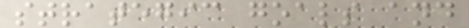strategic goals and
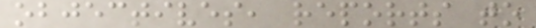objectives, reports to
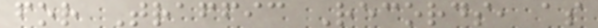for Traffic Records, as
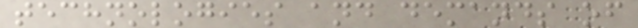technologies and demands of
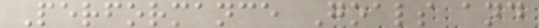Performance Goals and
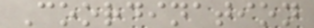Coordination
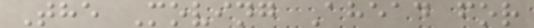The Moving Ahead for
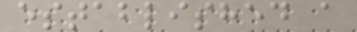established a
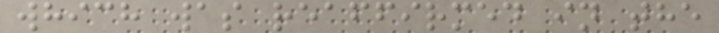which was reaffirmed in the
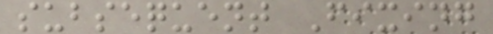subsequent Fixing
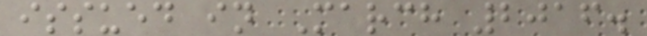issued in March 2016.
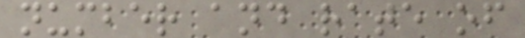number and rate of
